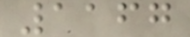1167
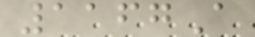1167A
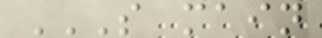S MAIN
